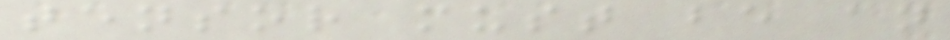tensor must be an
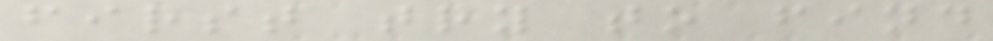first try to find
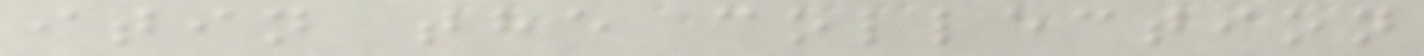itin the collection
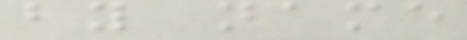by name
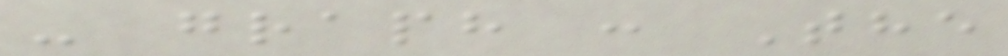- graph : The
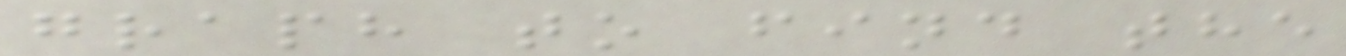graph to find the
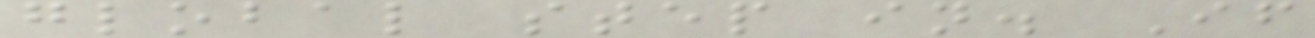global step in. If
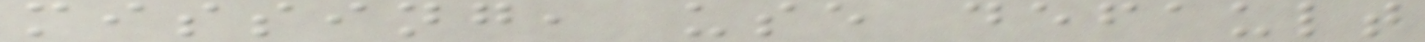missing, use default
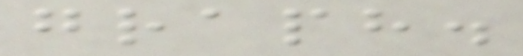graph.
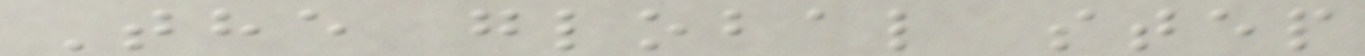The global step
